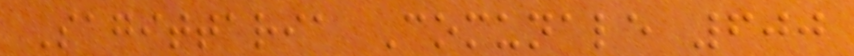Sagittaria Comunale 600
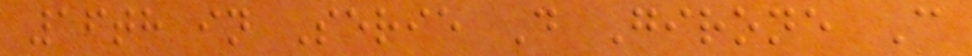16th in Serie D Girone C
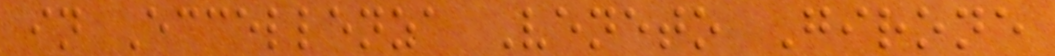in Eccellenza Veneto Girone
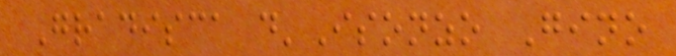Gradisca d'Isonzo Gino
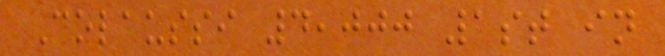Colaussi 4,000 1st in
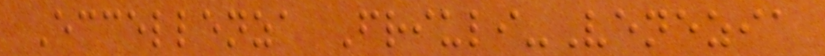Eccellenza Friuli-Venezia
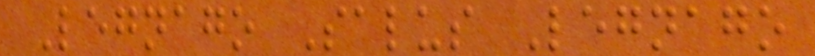Legnago Salus Legnago
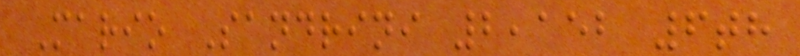Mario Sandrini 2,152 6th
